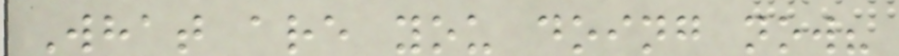What are you doing now?
